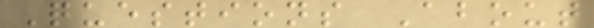Questions About
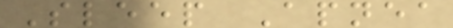Sleep Apnea
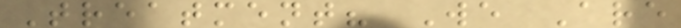Treatment? We Are
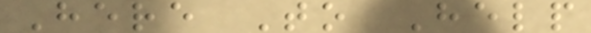Here To Help
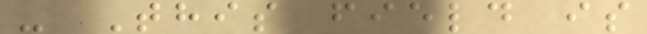- This field is
